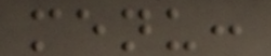menu:
